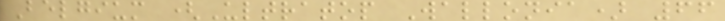Belgium (Ultratop Wallonia) 66
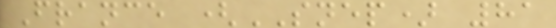France (SNEP) 81
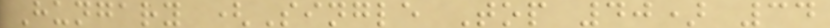Hungary (Single Top 40) 34
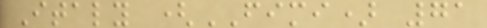Italy (FIMI) 71
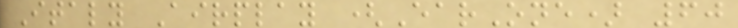Italy Airplay (EarOne) 60
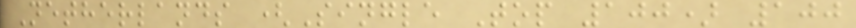Netherlands (Single Top 100) 100
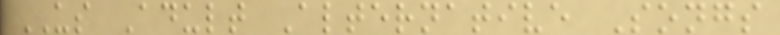US Adult Alternative Songs
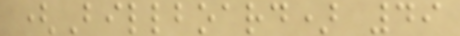(Billboard) 49
